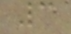3
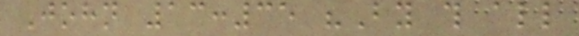John 13:35 "By this all
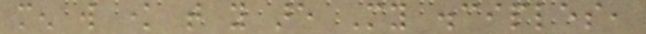men will know that you are My disciples,
